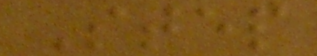Step
